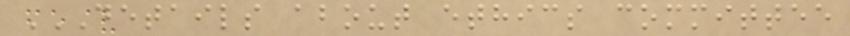DETAILS ABOUT ETHICS COMMITTEE
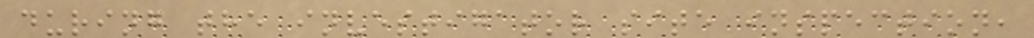during the investigator site inspection,
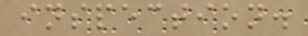inspection.
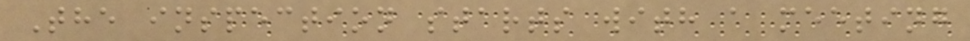The inspection starts with a meeting
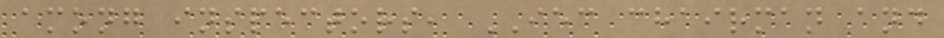among inspectors, IEC chairman and
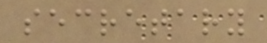secretary
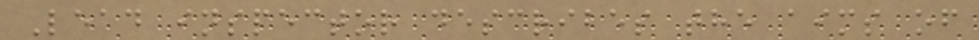Lead inspector describes the aims of
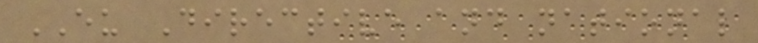EU Directive and national
